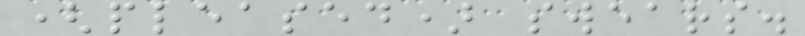(pleased) swears.
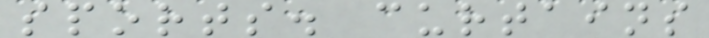sports. curtains
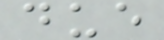due
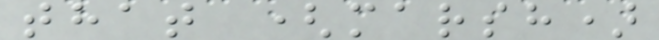that (marsh)
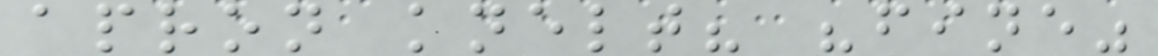apron knelt? "fine"
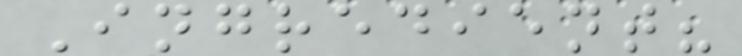Ingredient?
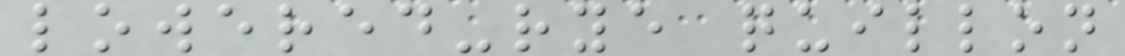lowered-rye quillon
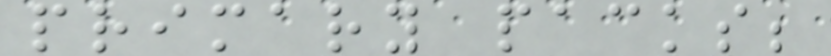primary packs;
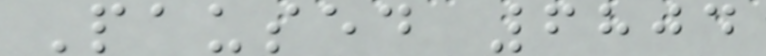Paused 6804
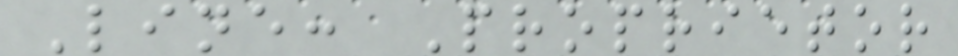Line: Proprietor
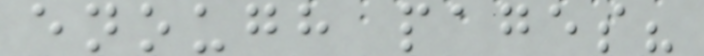enough pages?
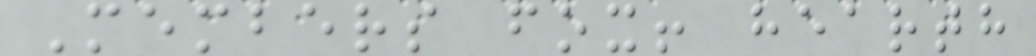Members fox! hearth
